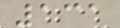131
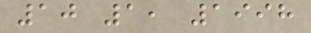10 1, 1998
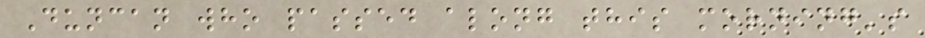Duncan who passed along this morning's
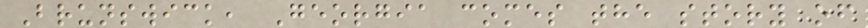Brunswick, Georgia comes the story of
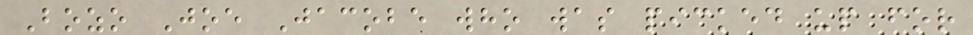Bozo Joe Jacobe who was picked up for
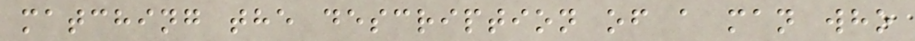matching the description of a man who
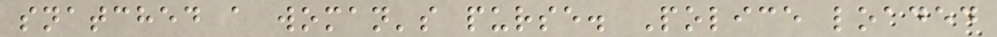snatched a woman's purse. Police loaded
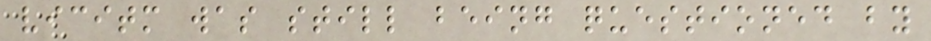vicitm was still being questioned by
